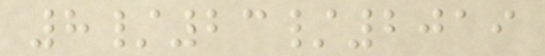8/23/2019
